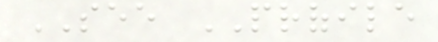SEE PROFILE
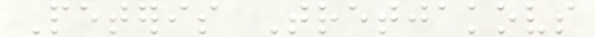Peteris Tretjakovs
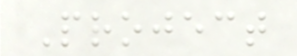Project
